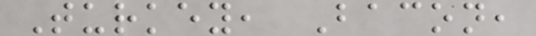Turkey, Bacon,
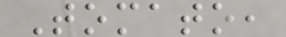Tomato,
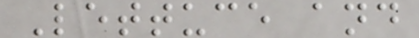Lettuce and
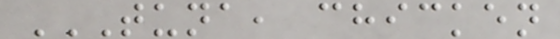TUNA, CHICKEN
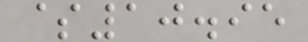$10.95
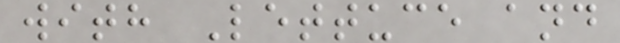with Lettuce and
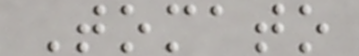Tomato
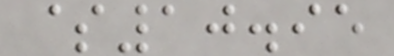$10.95
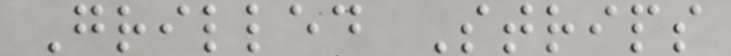Grilled Strips
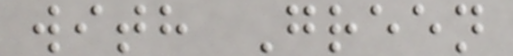with Green
